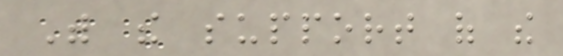With the support of the
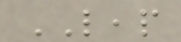LEAP
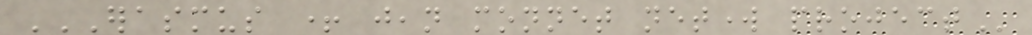ERASMUS + JEAN MONNET NETWORK PROJECT
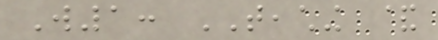W1: TEACHING &
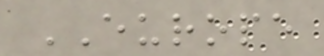EUROPE
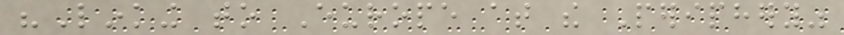"Linking to Europe at the Periphery"
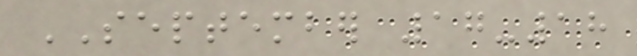SEPTEMBER 17-18
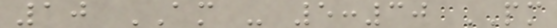10 AM - 5:30 PM
